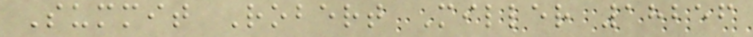Summit Robert Miller 18256
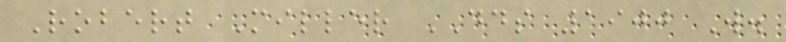Robert Miller DDS 1900 W.
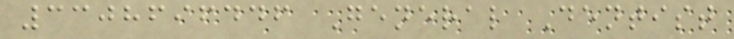3308696446 General Dentist
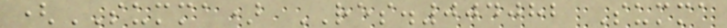(SUMMA) RES.004082 Summa
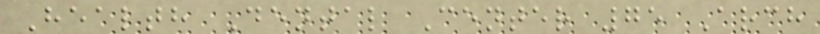Health Dental Center 75 Arch
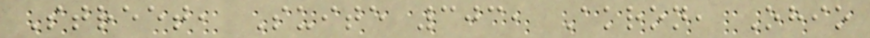Street, Suite 303, Akron, Ohio
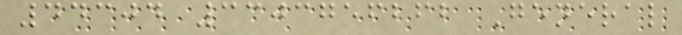44304 3303756262 General
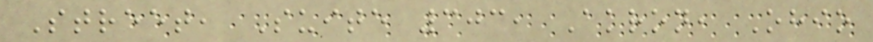Street, Suite 303, Akron, Ohio
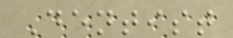Dentist
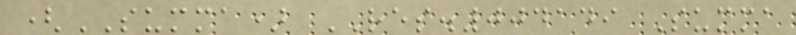(SUMMA) RES.004149 Summa
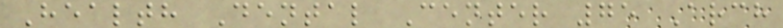Health Dental Center 75 Arch
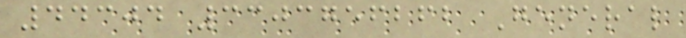44304 3303756262 General
